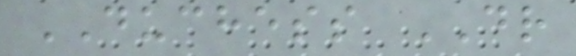DUCHESS DR
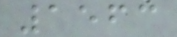1563
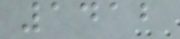1412
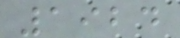1924
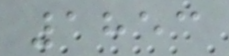1853
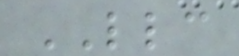LLC
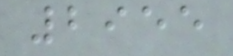2955
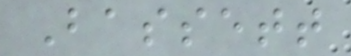Bassett
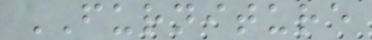FURNITURE
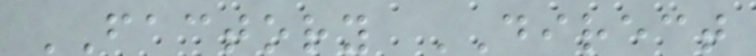FACTORY DIRECT
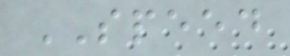SPEED
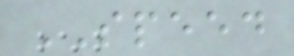SPEED
